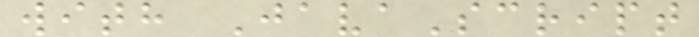with JavaScript
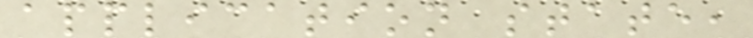application state,
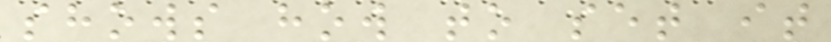shows how to set it
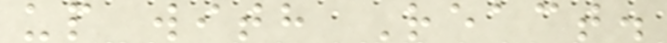up with React.
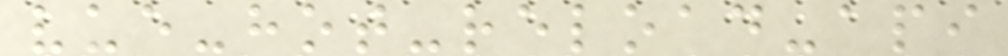vue-hot-reload-api
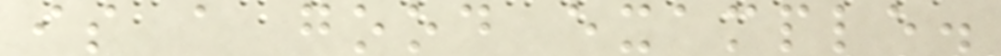is a good example.
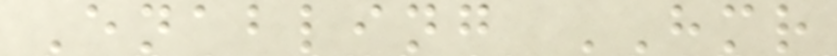Enabling HMR
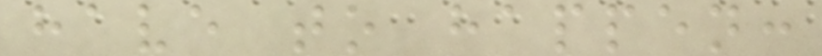have to happen:
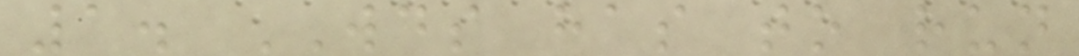1. WDS has to run
